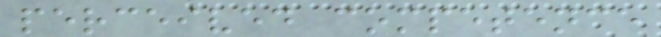perceived competence
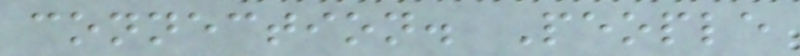connection. People
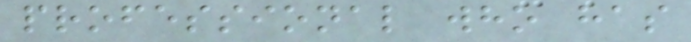professional who has
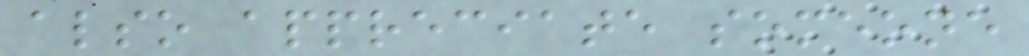also appreciate someone
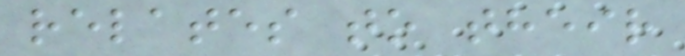relates to their
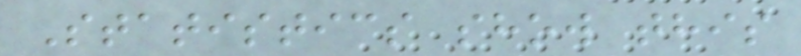Statistics show this
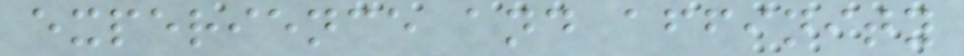experience and affinity
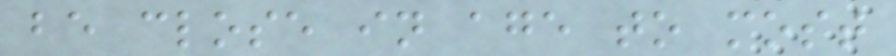be close in age to most
